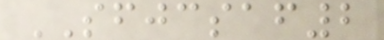SFJCSAF2
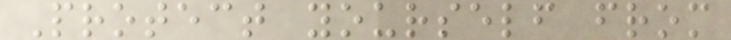Protect yourself from
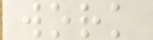work
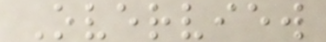Overview
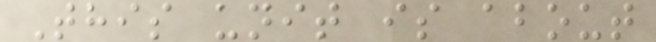This unit is about
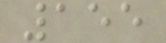155
